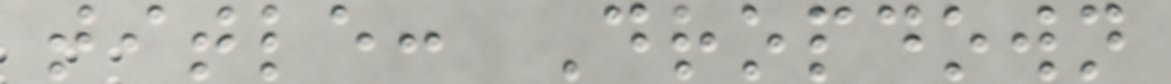title: Dropdown
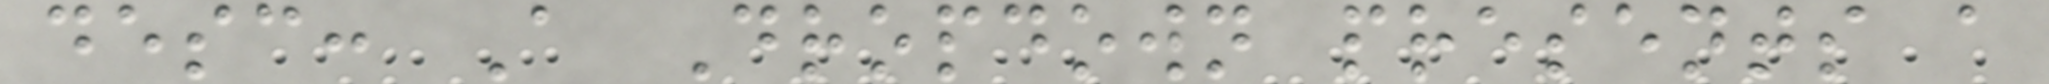desc: A Dropdown presents a
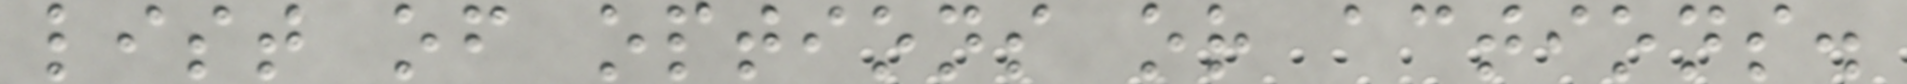list of options or actions.
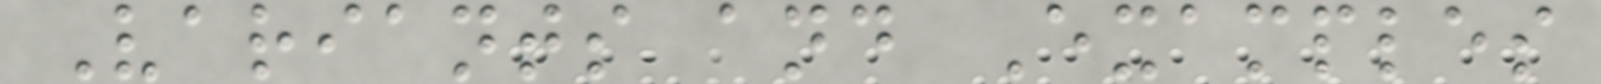Variants and Examples
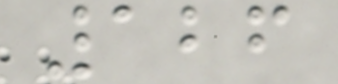126
